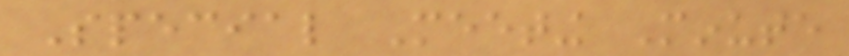Special Meeting Minute
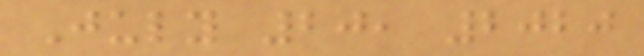July 20, 2020
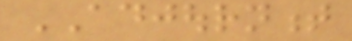ADJOURNMENT
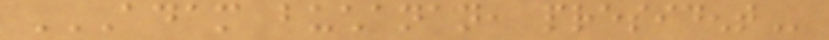ADAM BUCHANAN, PRESIDENT
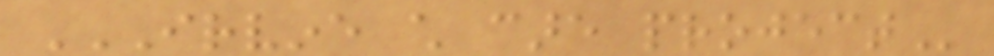IRVINE CHILD CARE PROJECT
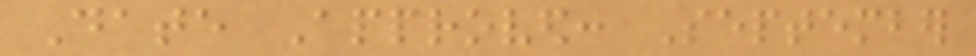Date Approved: September
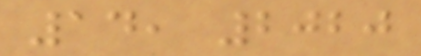14, 2020
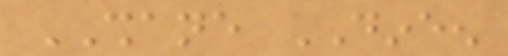SHANE DINEEN
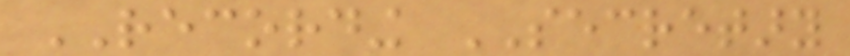RECORDING SECRETARY
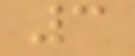3
